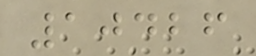10426
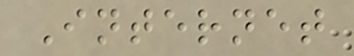Internet
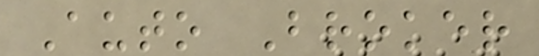Auto Broker
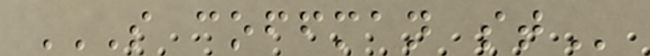S COFFMAN ST
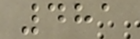481
